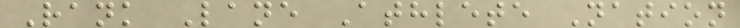Rank Lane Athlete Nation
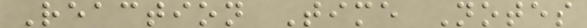Reaction Time Notes
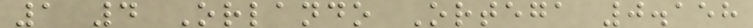1 4 Orlando Ortega 0.158
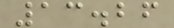13.26
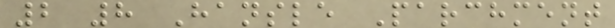2 8 Hansle Parchment
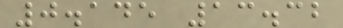0.145 13.32
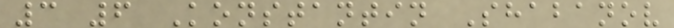3 6 Konstantin Shabanov
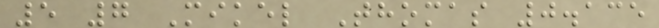5 7 Mikel Thomas 0.135
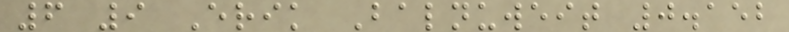6 9 Erik Balnuweit 0.152
